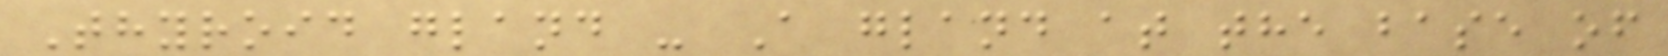Thyroid gland - A gland at the base of
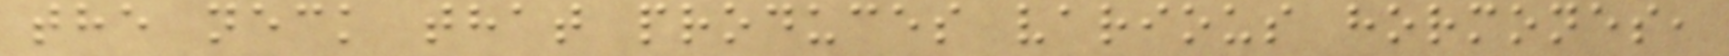the neck that produces various hormones,
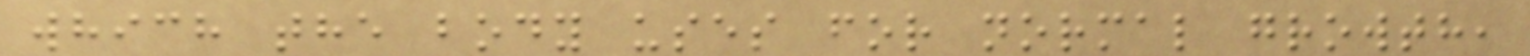which the body uses for normal growth,
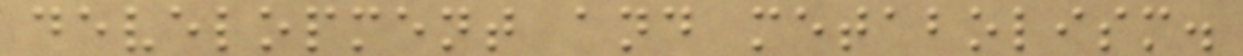development and metabolism.
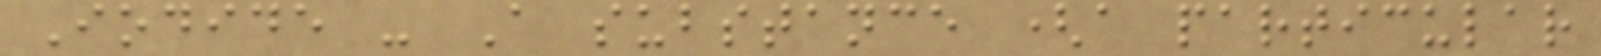Iodide - A substance (a particular
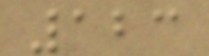123
